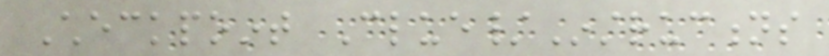Checkpoint Clue/Instructions
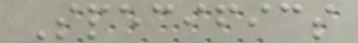Specifics
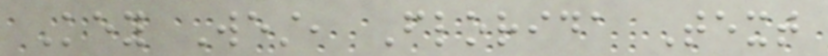Key West, Florida Text
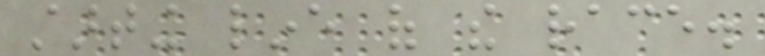starting line of the race.
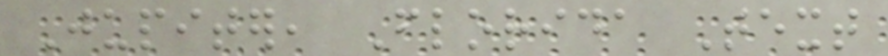Jupiter, Florida Text
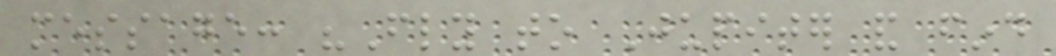message: "Fly to Jupiter and find
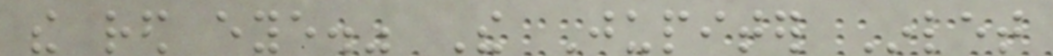the red eye." The Jupiter Inlet
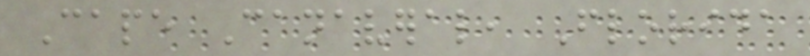Cape Canaveral, Florida
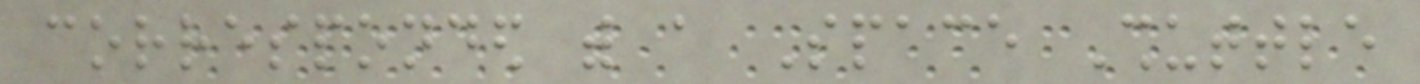corresponded with a Space Shuttle
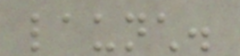launch.
